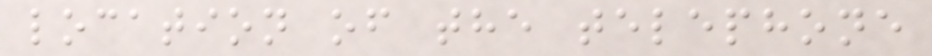location of the telephone
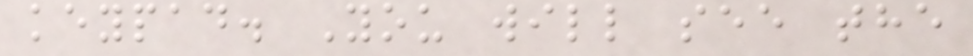keypad. You will see the
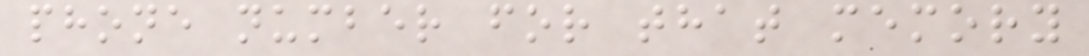phone number for that memory
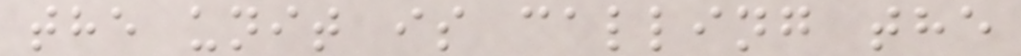the unit is calling the
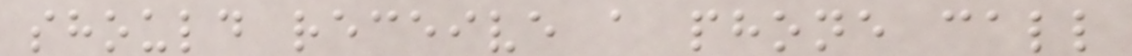should receive a phone call
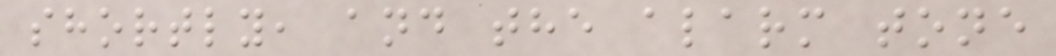shortly, and the alarm tone
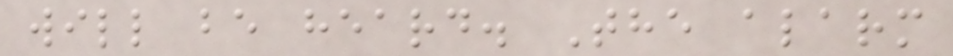will be heard. The alarm
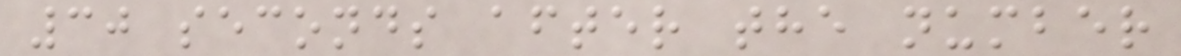30 seconds after the number
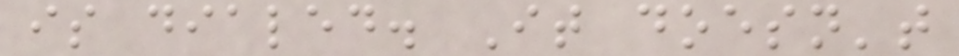is dialed. It doesn't
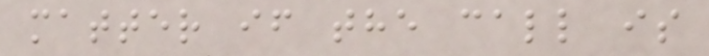matter if the call is
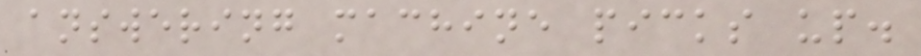answering machine picks up.
